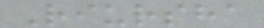Riursha
